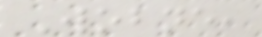Wobne,
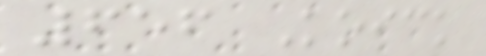656 Koick
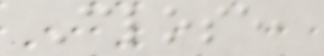Close,
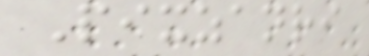Pixzanri
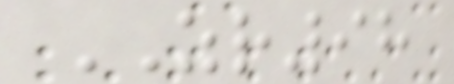ZR98
